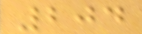204
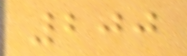200
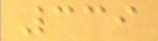339
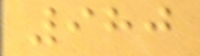980
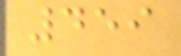459
